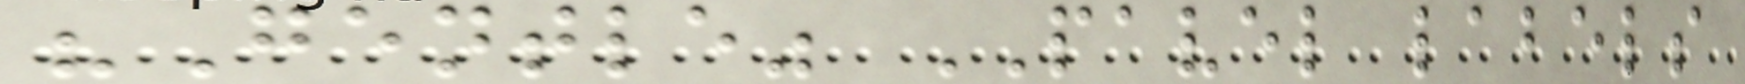"Gentle" PAVEL labels
